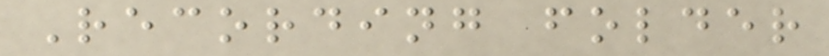Recording folder
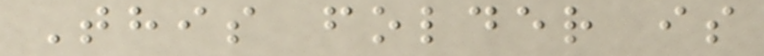This folder is
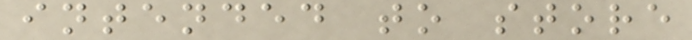intended to store
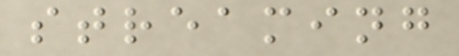streaming
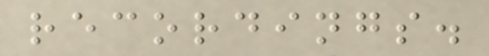recordings.
